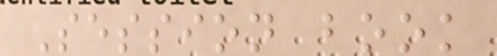Session book
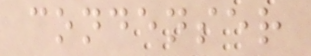condenser
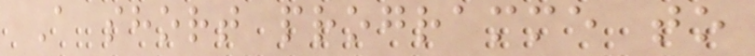A short programme to
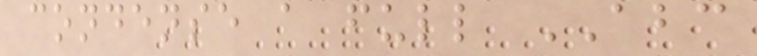condense a full ABC
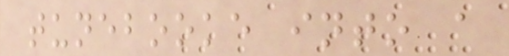tunebooke into a
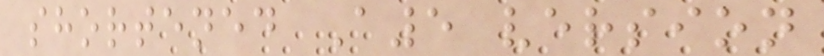shortened A5 version
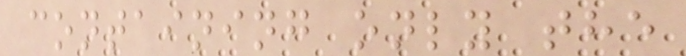containing only the
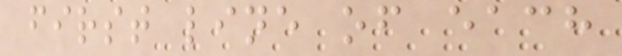first line of each
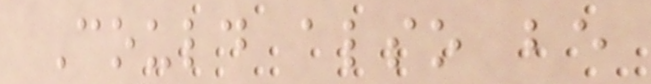Could also be
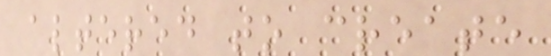altered to create
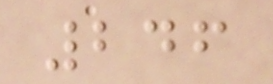246
